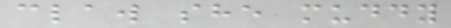claw she muddy
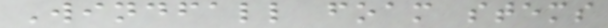Windfall foam stems
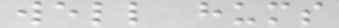well hums
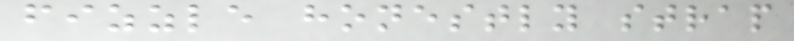fizzle honestly strap
